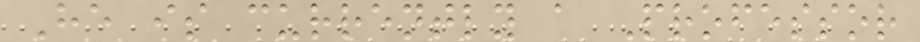He is currently a Professor
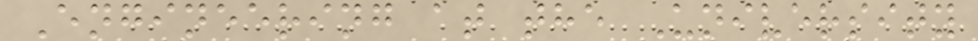Engineering at the University
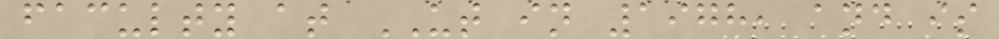faculty at UT in 1978, and is
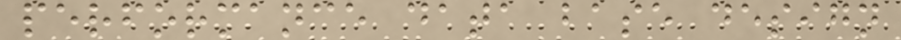performance data base design
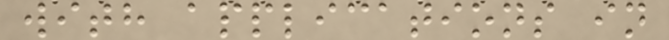with applications in
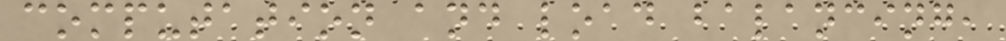computation and load balancing,
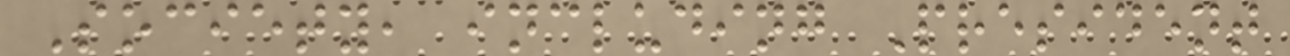Society, including President
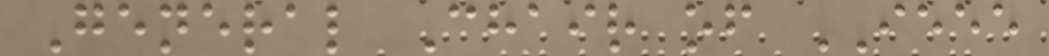General Chair of IEEE
